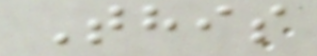This
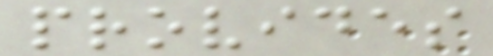provides
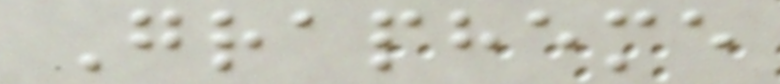Grapheme
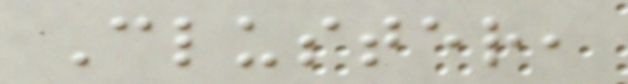Cluster,
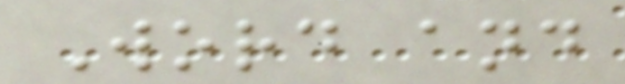Word and
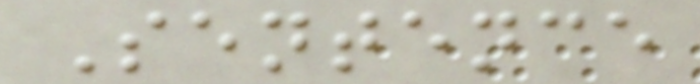Sentence
